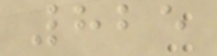825
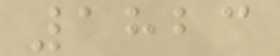1823
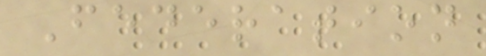Federation
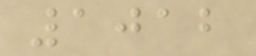1012
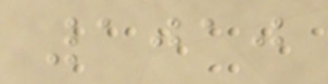1010
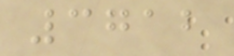3712
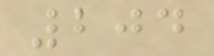204
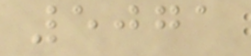5071
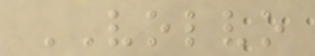VOLVO
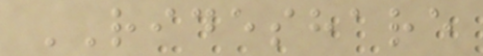RIDESHARE
